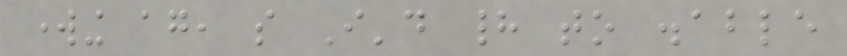working again, so I'd had to disable
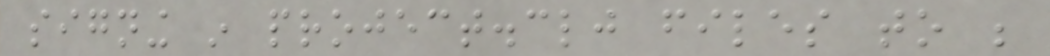signing in project.clj files to be
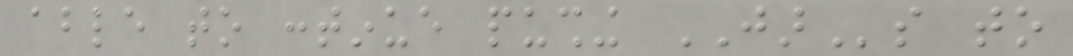able to continue pushing JARs to
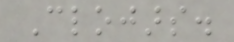Clojars.
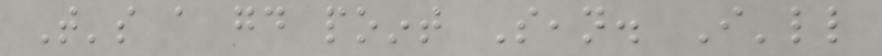That's a good point Sean. I'll
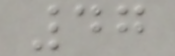47
